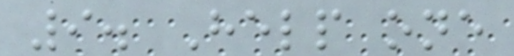9. Help one
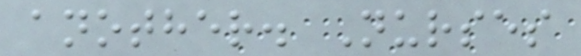another. Nurses
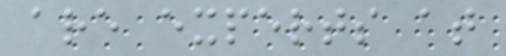are experts at
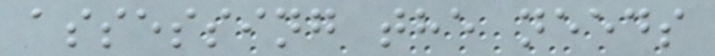assessing the needs
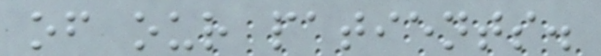of our patients.
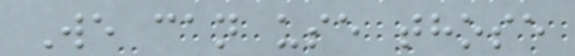We can use those
